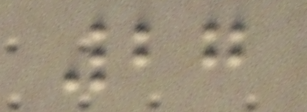27
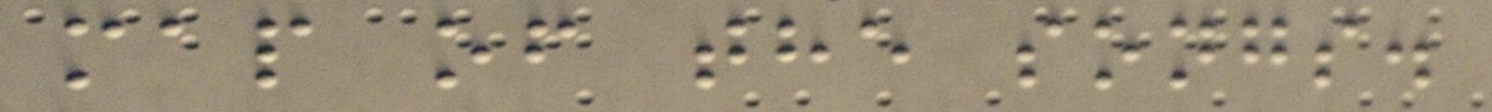map of the songs.
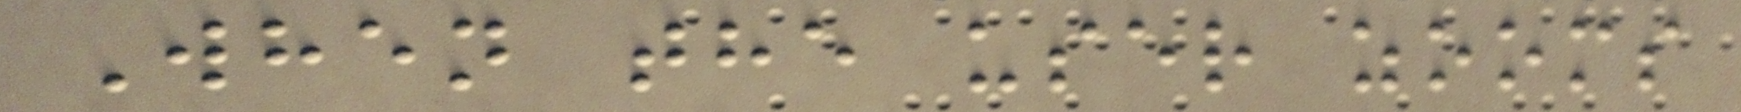When the user zooms
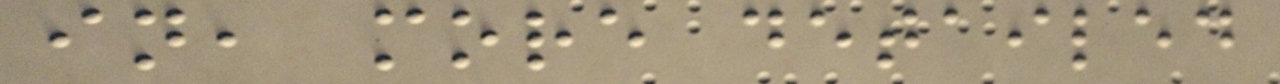in, more detailed
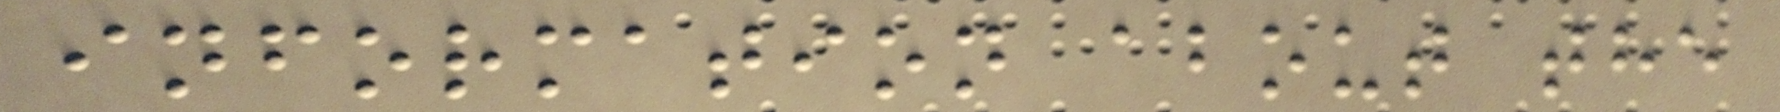information about the
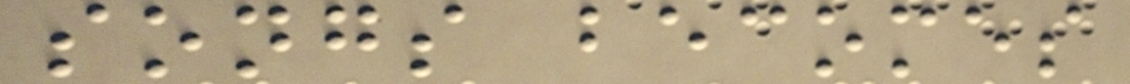songs becomes
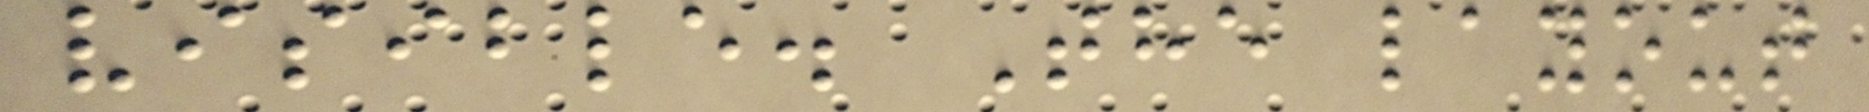visible. The layout
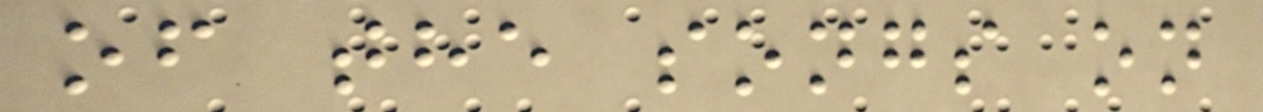of the songs on
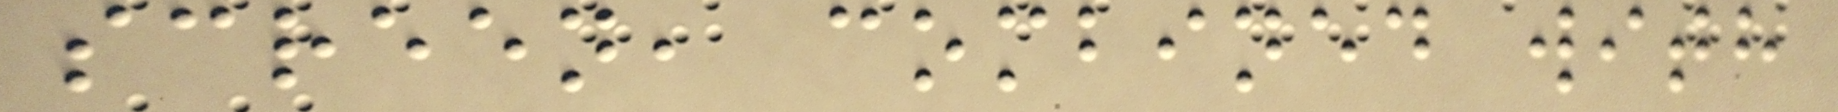screen, combined with
